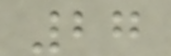27
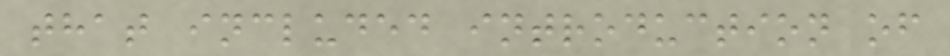that included introduction of
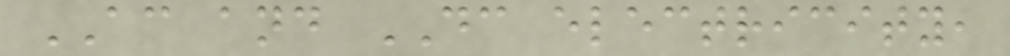AC and DC electricity,
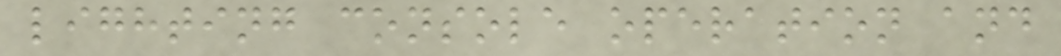lighting console operation and
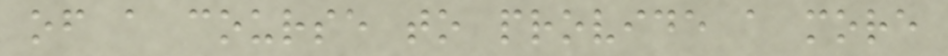of a course to provide a more
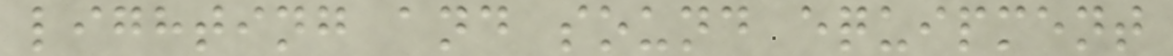lighting and sound equipment
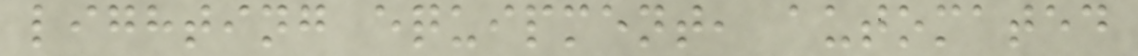lighting equipment, automated
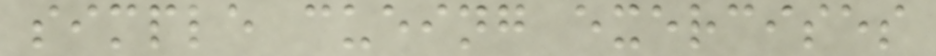simple cueing exercises
